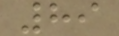89
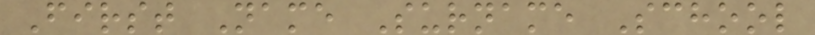First Name Surname School
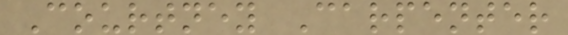Courtney Carpenter
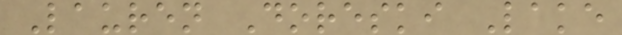Lauren Doreski Lake
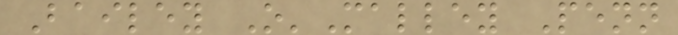Bailey O'Malley Penn
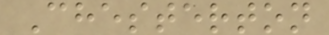Chesterton
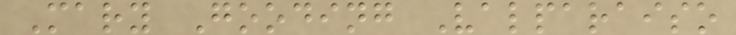Mary Gooding Valparaiso
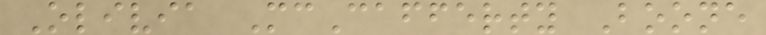Olivia McCafferty Boone
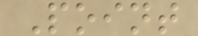Point
